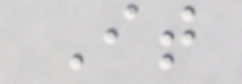It
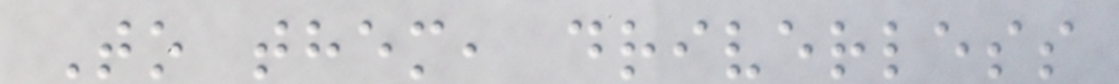To them, driverless
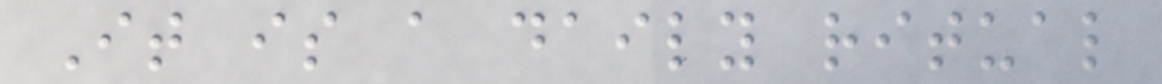It is a daily ritual
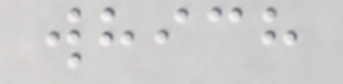which
